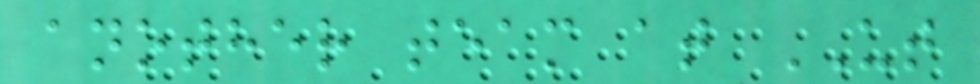another team at UT
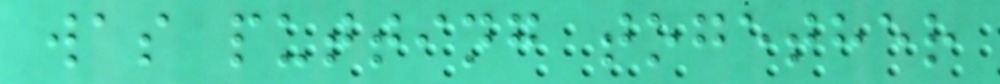was putting together
